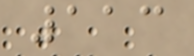113
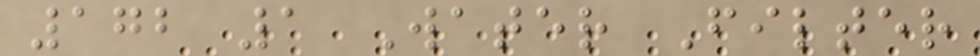172 1 Water Filter
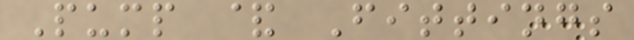Pump & Fittings
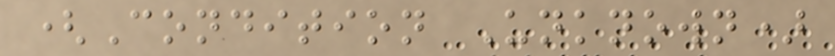(Condition Unknown)
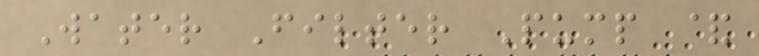Water Filter Pump &
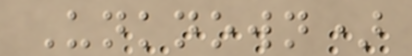Unknown)
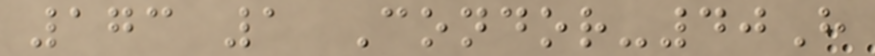173 1 Condor-40H
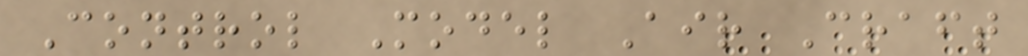Control Model Air Craft
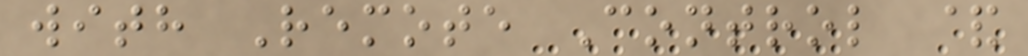with Remote Control &
